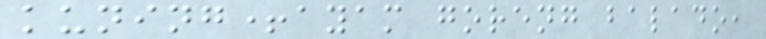kuning+ayam goreng balado,
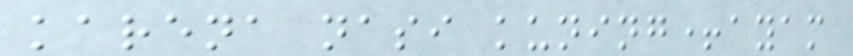karena nasi kuning+ayam
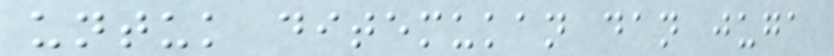untuk ditemukan dan juga
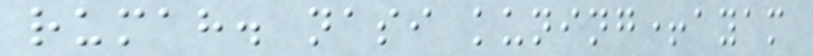rumah. nasi kuning+ayam
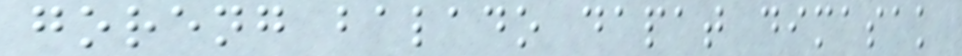goreng balado dapat dimasak
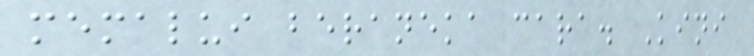memalui beraneka cara. Kini
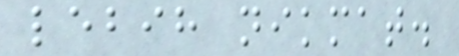lebih nikmat.
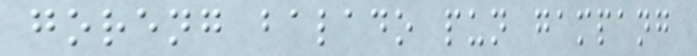goreng balado pun gampang
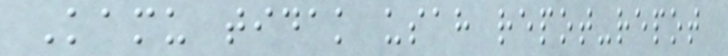Kamu tidak usah repot-repot
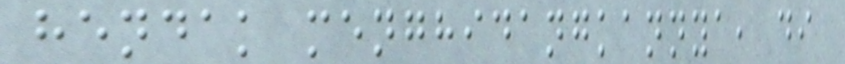hendak menghidangkannya, di
